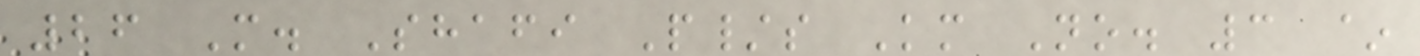26 M. Shafi P/s Km No. 3 ~
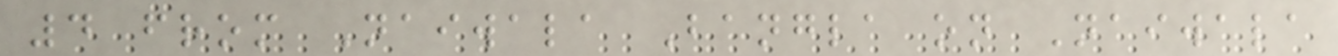4 from Naiwala Bangla on Naiwala
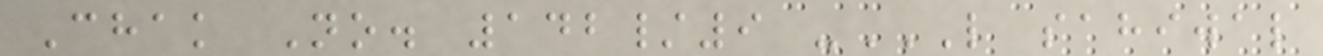Chak No. 142/9 -L SAHIWAL
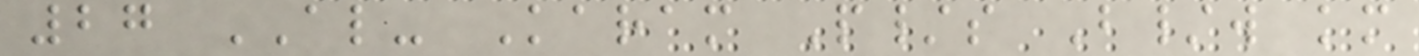27 AL- Karam P/s B/w km
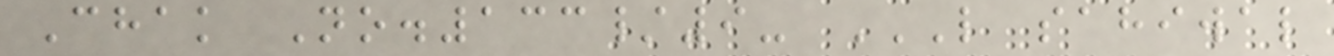Chak No.133/9- L SAHIWAL
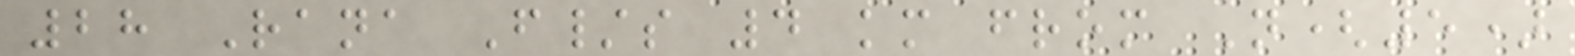28 Rana F/s 4 km from N(5)
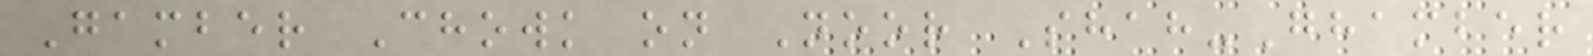Gamber Chowk on Noor Shah-Ghamber
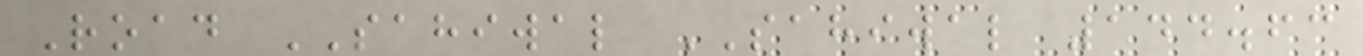Road SAHIWAL SAHIWAL 144.63
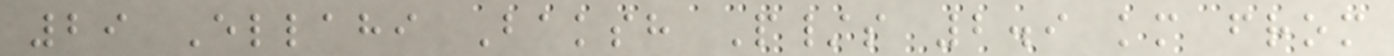29 Ellahi Baksh P/s 2.9 km from
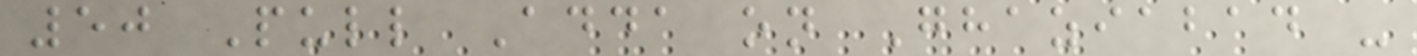50 Pull Adda on Ghaziabad -
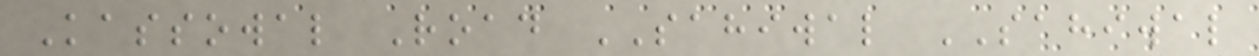Kassowal Road SAHIWAL SAHIWAL
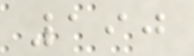190
